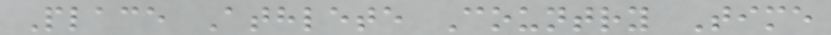Place Athlete Country Time
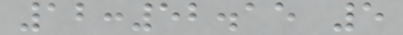12:52.15 5
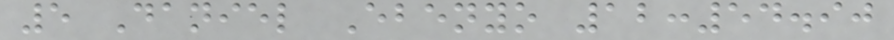5 Daniel Ebenyo 12:54.90
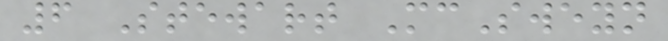6 Stewart McSweyn
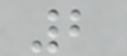2
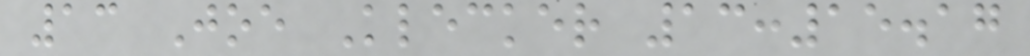13 Joe Klecker 13:15.17
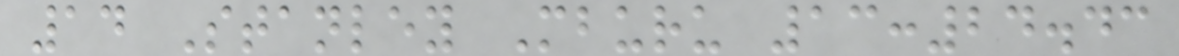14 Stanley Mburu 13:24.43
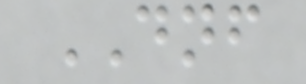DNF
